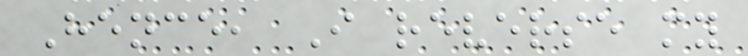Hence, I reverse my
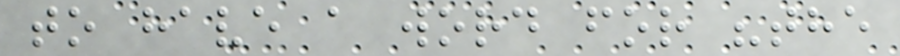to have a word for "the
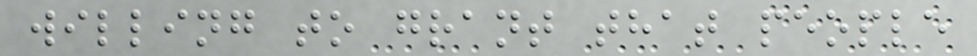willing to grant that people
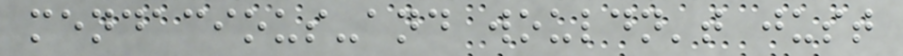mendacious-and wouldn't just
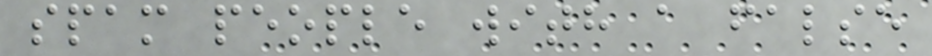spam people with a false
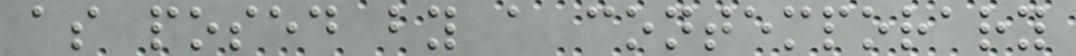as posed by a contemporary
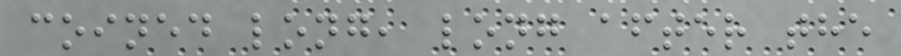coined long, long after the
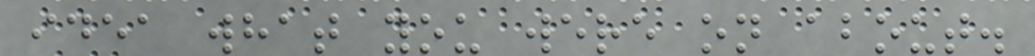idea what you were on about.
